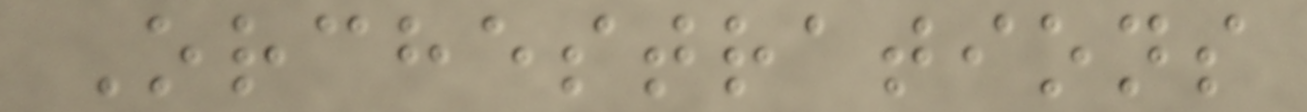Orchestrations
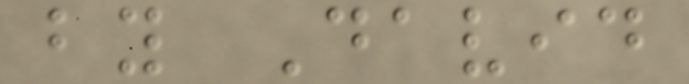by David
